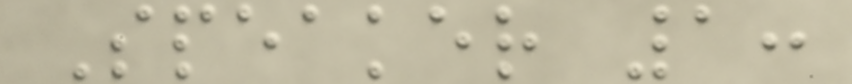Speaker 1:
